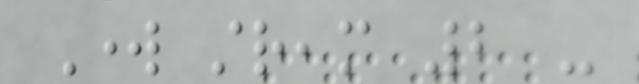Work stream 2 -
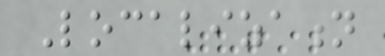Localization
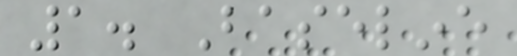1. Baseline
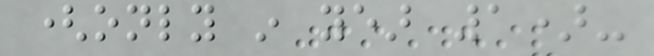(only in year 1)-
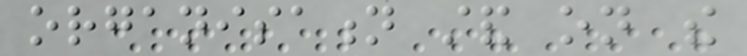organisation stand on the
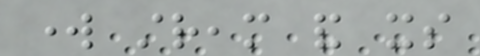work stream and its
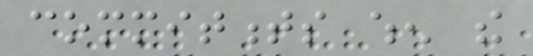commitments when the
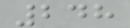248
